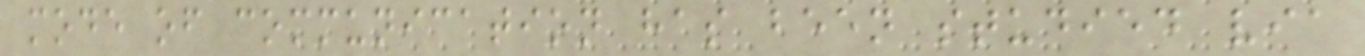mode of communication has been studied via
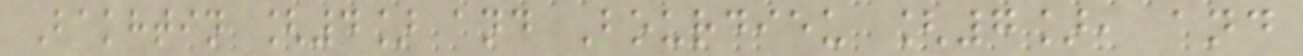Bakhtin [4] and Bourdieu [7], and
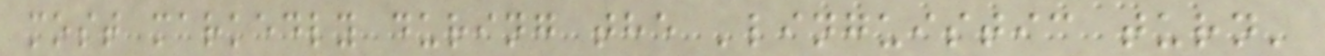most markedly during the 'linguistic turn'
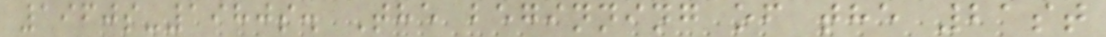1960s-1980s. The beginning of the 21st
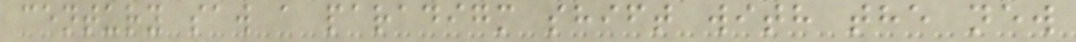century saw a paradigm shift with the new
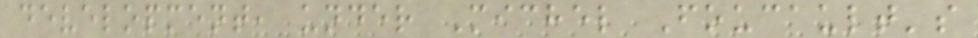development, under Michel Foucault's
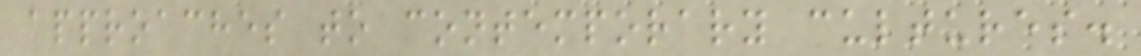approaches to contemporary cultures.
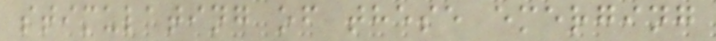stimulating of these emerging
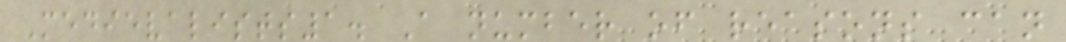Medievalists1. A number of reasons can
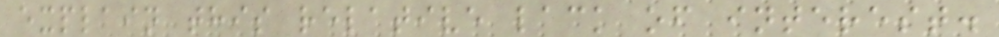explain this relative lack of interest.
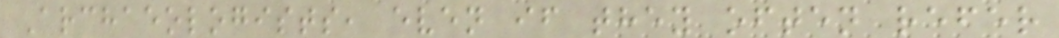Archaeologists, even if they often refer
